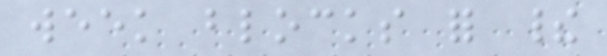week blocks for their
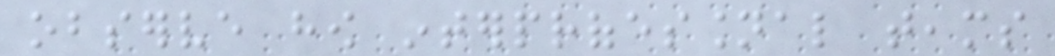observe how interprofessional teams
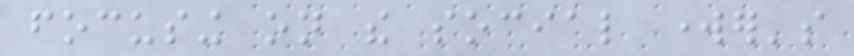focusing on the social worker's
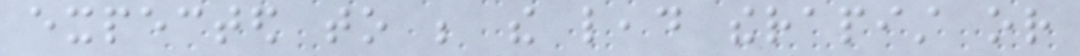expected to be the lead therapist or
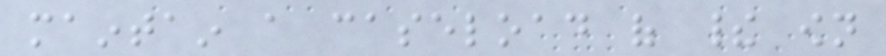maintain a caseload of their own
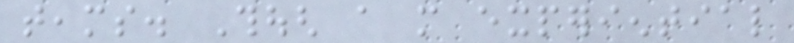teams. Though a more experiential
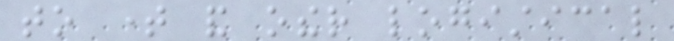to time and other logistical
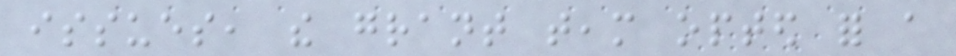issues, the grant team opted for a
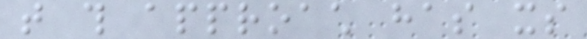that this approach has its
